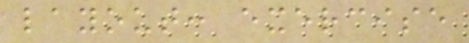layout: exercise
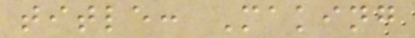title: Making
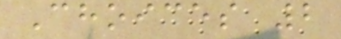Choices 2
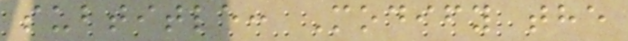subtitle: Modify the
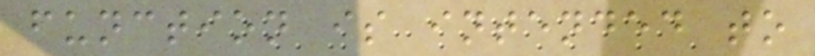function is intended to
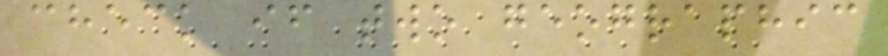check if two geographic
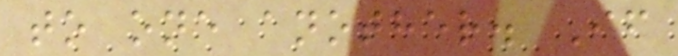to one another. If
